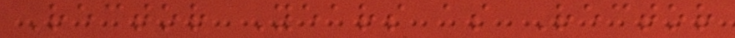Rector Years as Rector
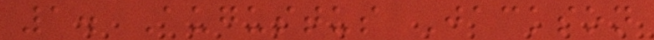1. Augustus Jackson
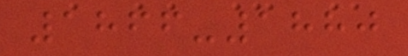1866-1880
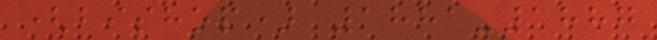(bishop) 1881-1887
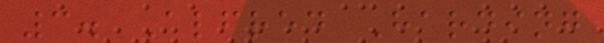3. Alfred Harding
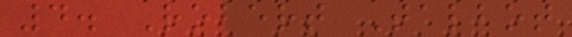4. Robert Talbot
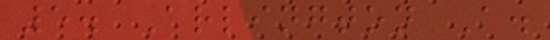5. Arlington A.
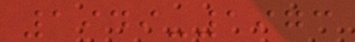1949-1973
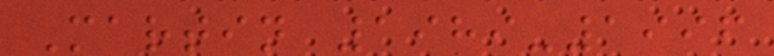Martin 1989-1996
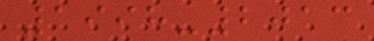1998-2013
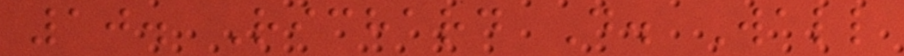10. Richard D. Wall
